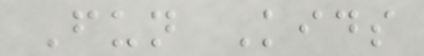Fun Kids
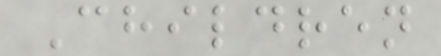Children
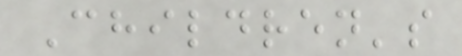Children's
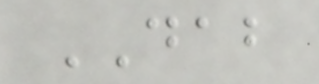DAB
